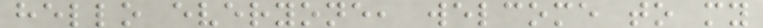hello everyone, welcome to my
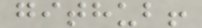github!
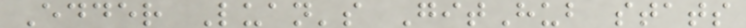Edder Luan's GitHub stats
